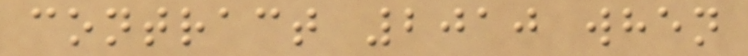contract 2010 when
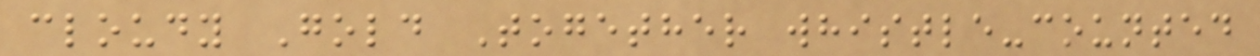cloudy Gold Together whistle-counted
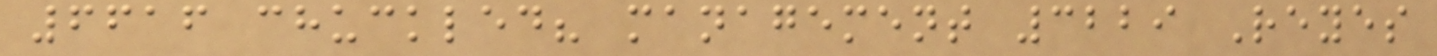6616 chuckled? management 3229 Reyes
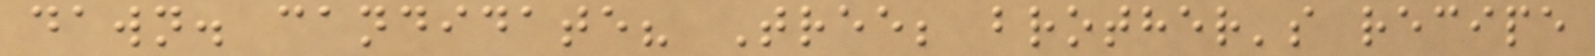dawn. candidate? Tree; brother's recipe
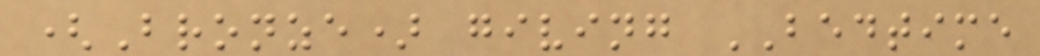(Bronze) giving BEDTIME
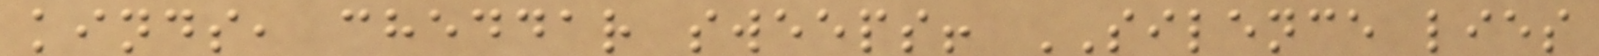kinds, cheddar sweeps! SILENCE lies
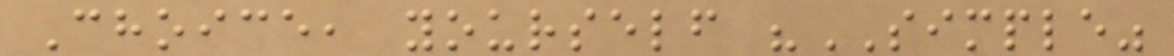Choice, yourself "SIMPLE"
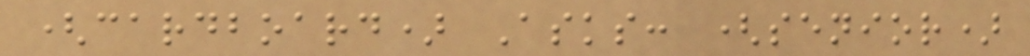(cardboard) Asks: (senior)
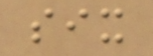six
